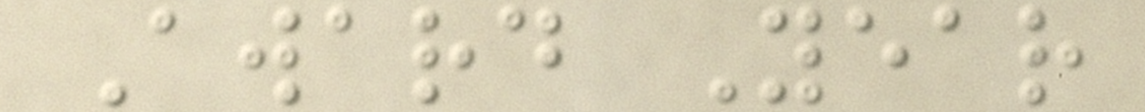Award Year
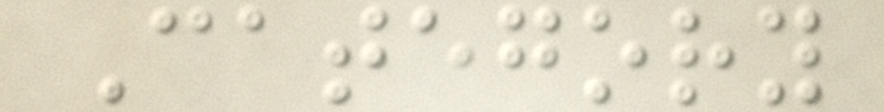Category
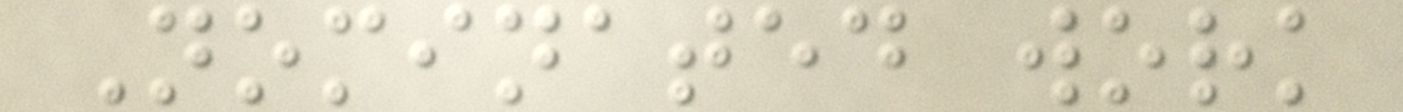Nominated work
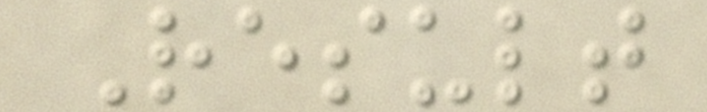Result
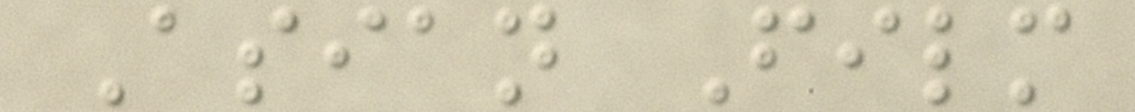Asian Film
